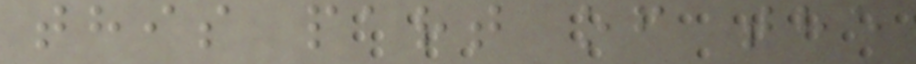this part of the
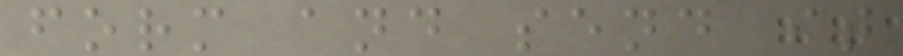form and send it
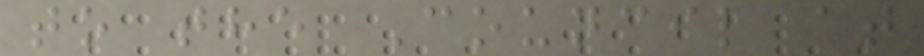to the Council at
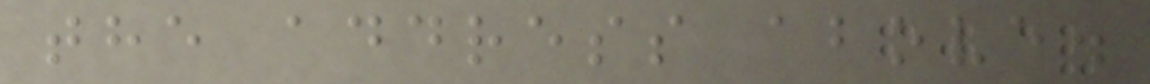the address above.
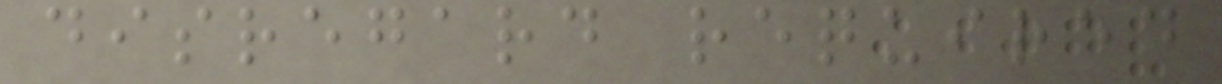disregard required
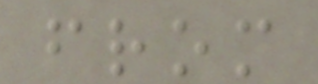from
